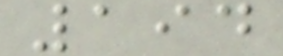194
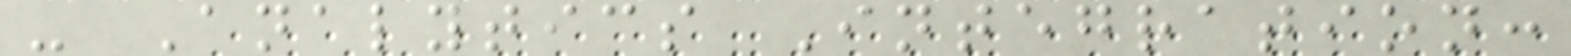- Analytics Integration:
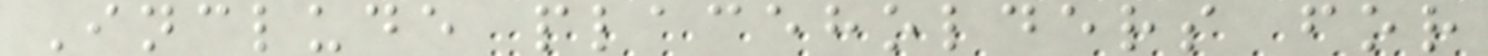Include placeholders for
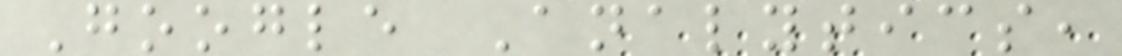Google Analytics,
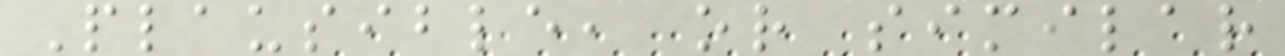Plausible, or similar
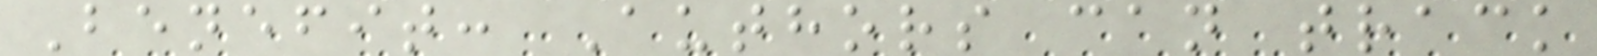Benefit: Authors can track
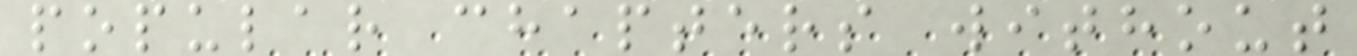popular chapters without
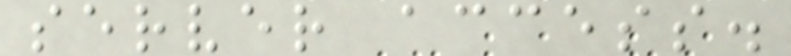server access.
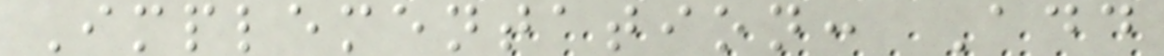Implementation: Add
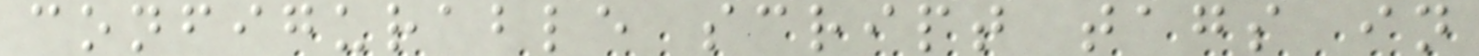configurable script tags in
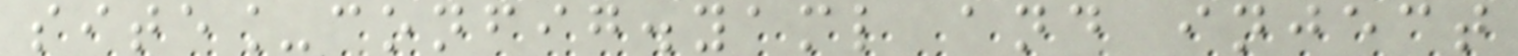site_config.yaml and inject
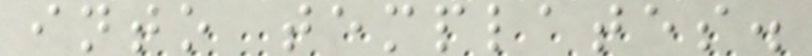into templates.
